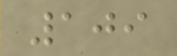109
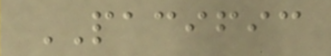PACIFIC
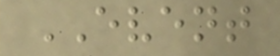EVENT
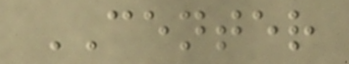CENTER
